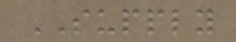SUPPLY
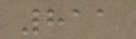811
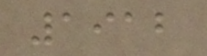1912
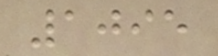1095
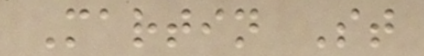Martin St
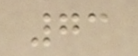73
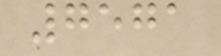7571
